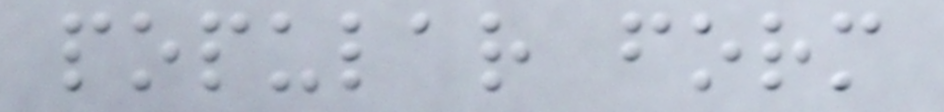popular form
